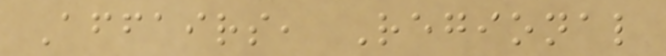Affairs, Regional
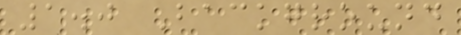1.0 Background
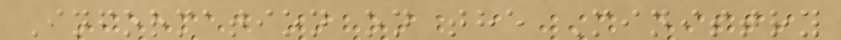Information on the Ministry
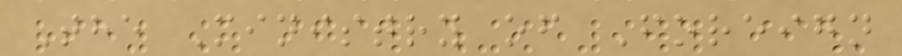The Ministry of Foreign
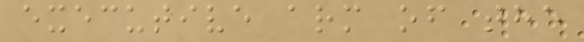executive arm of the
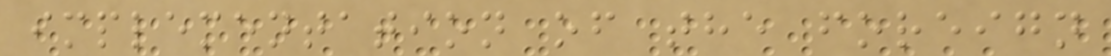implementation of the foreign
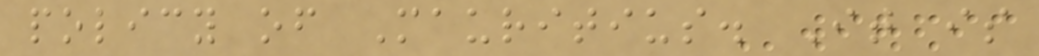policy of Mauritius. It is
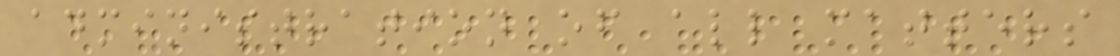administration of all matters
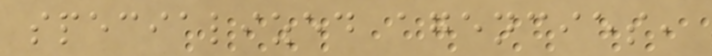specialized agencies,
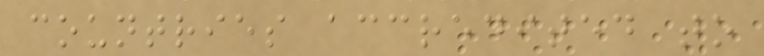countries accredited to
